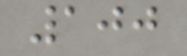100
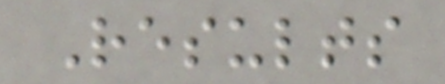Results
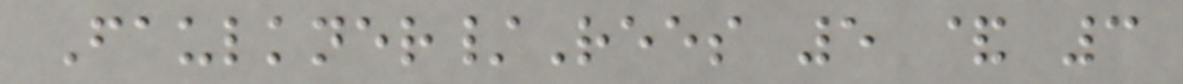Faulkner/Rees 5 & 3
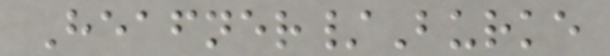Heafner/Burke
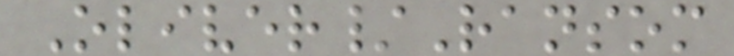Oliver/Ransom
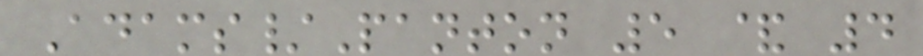Adams/Panton 5 & 4
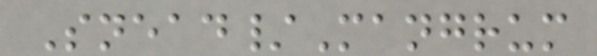Snead/Mangrum
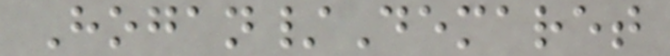Hogan/Demaret
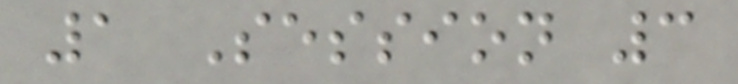1 Session 3
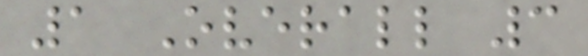1 Overall 3
